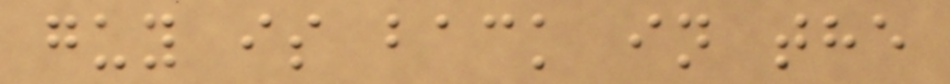guy is back in the
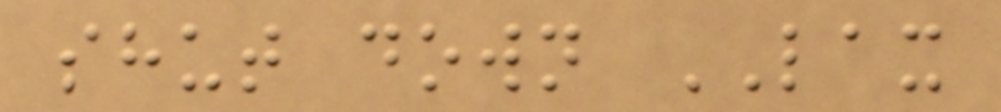shut down LAX
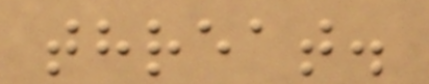threat.
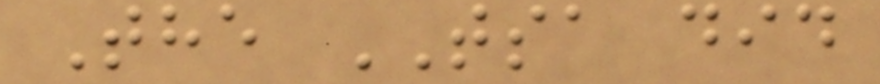The TSA did
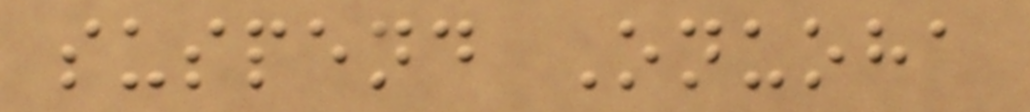suspend Onuoha
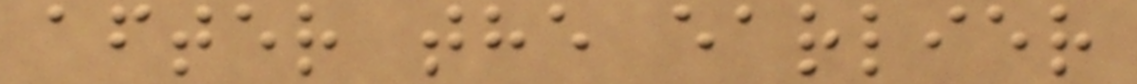after the earlier
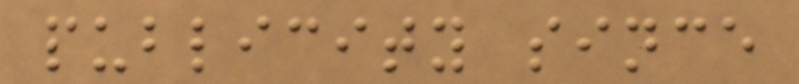publicity since
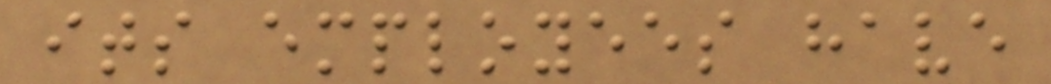its employees have
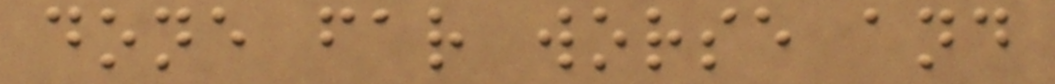done far worse and
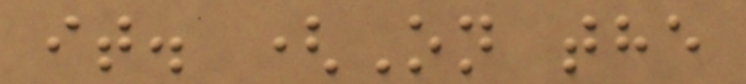it. (On the
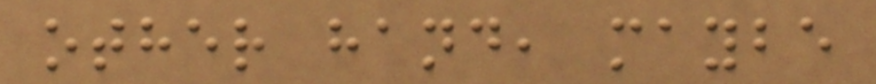other hand, maybe
